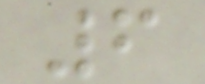6
